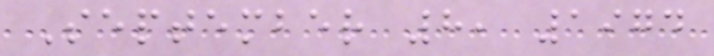September 8, 1974
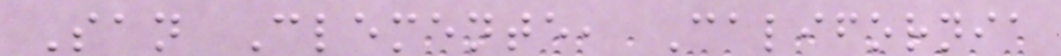San Clemente, California
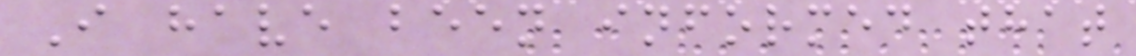I have been informed that
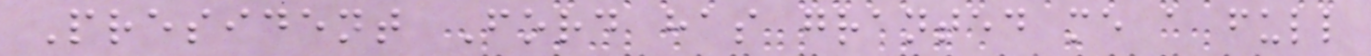President Ford has granted me a full
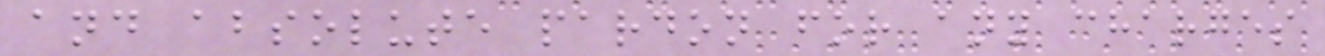and absolute pardon for any charges
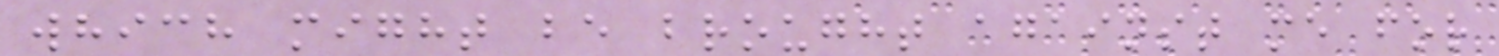which might be brought against me for
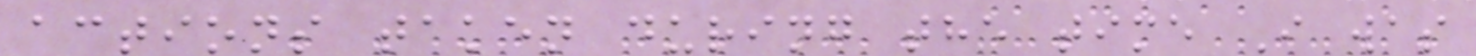actions taken during the time I was
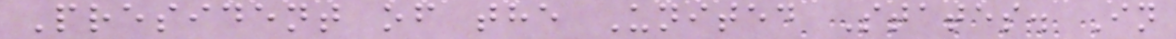President of the United States. In
